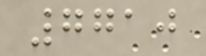7710
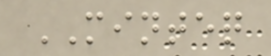MINTEQ
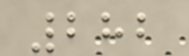282
